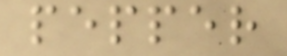pepper
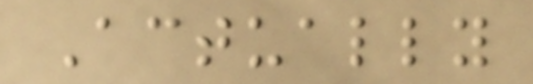Actually
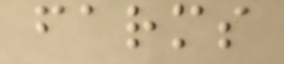farms
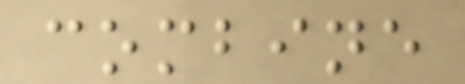combine
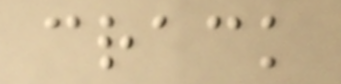crack
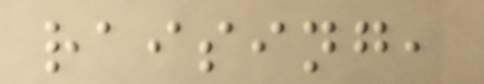raising,
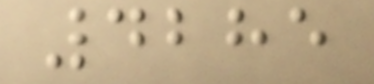4285
